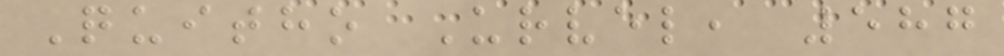Quitho Urvel, 587
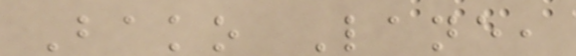Bako Lane,
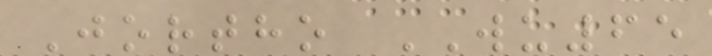Jortho WU65
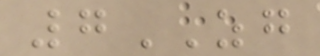7ZG
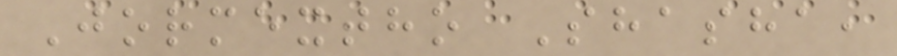Jormextho Shasha,
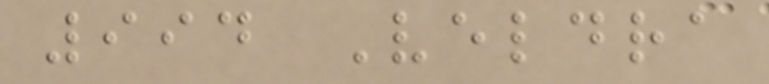994 Veldra
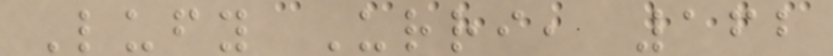Lufy Urri, 162
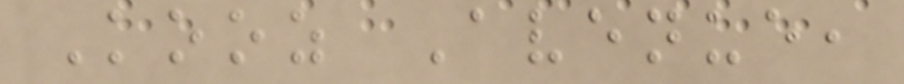Kooz Avenue,
